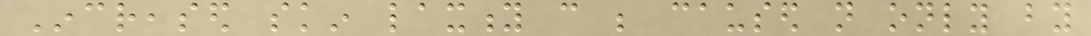Increased skin laxity can be caused not only by
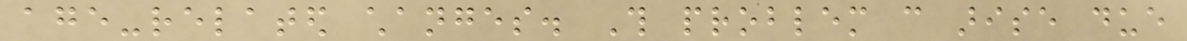age-related changes. This problem can arise due
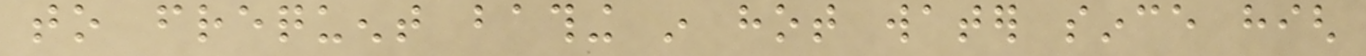to frequent bathing in hot water since high
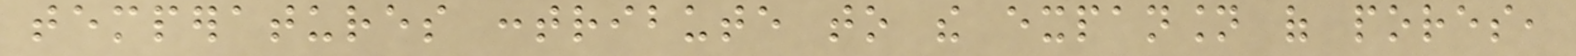temperatures contribute to the expansion of pores,
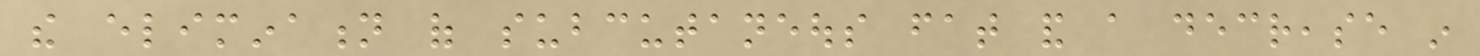the elimination of subcutaneous fat and a decrease in
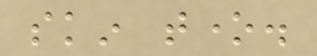skin tone.
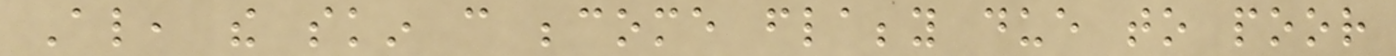Also, the skin can become flabby due to poor
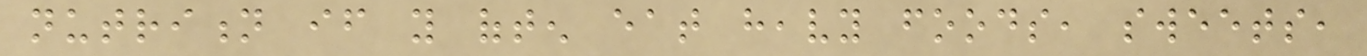nutrition if you often eat heavy foods, sweets,
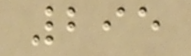295
